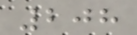208
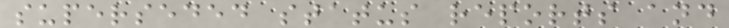superseded status reports and
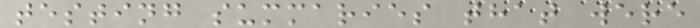testing summaries that were
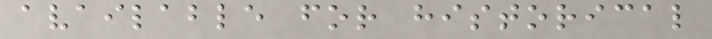available for historical
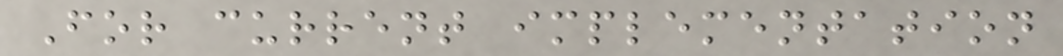For current implementation
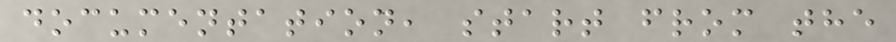documentation, start from the
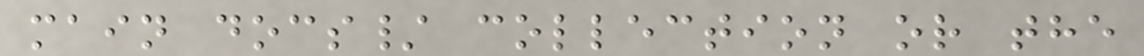main docs/ collection or the
